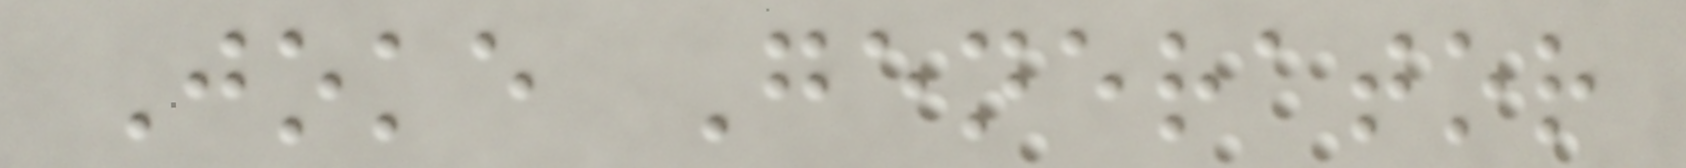Joke Generator
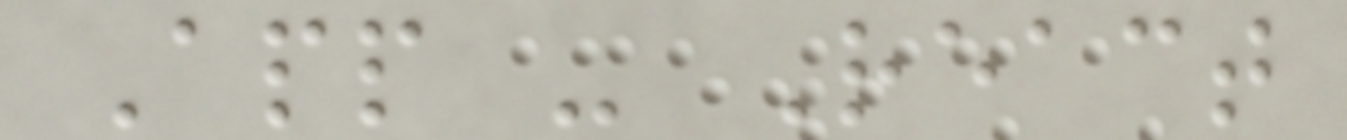App - React
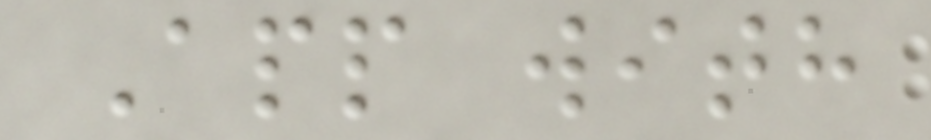App with
